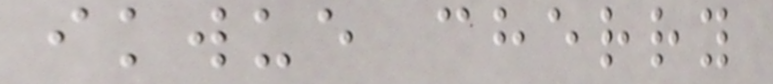ikwue cherry
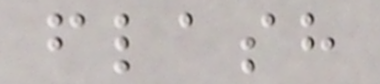flash
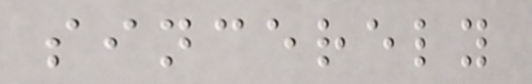sincerely
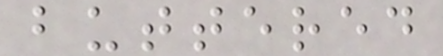buttered
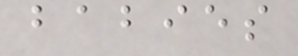babies
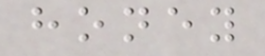honey
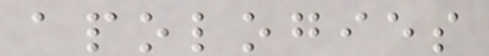apologies
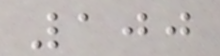100
